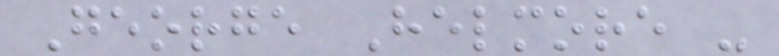George Helmore -
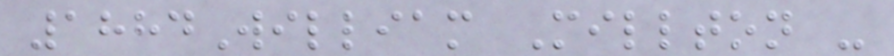1884William Millton -
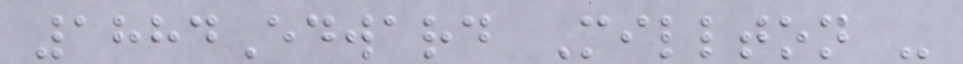1884Edward Millton -
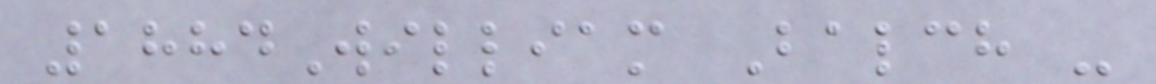1884William Balch -
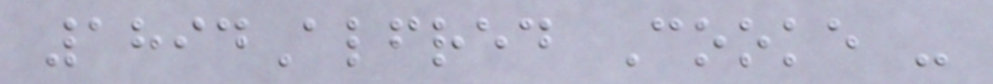1894Alfred Cooke -
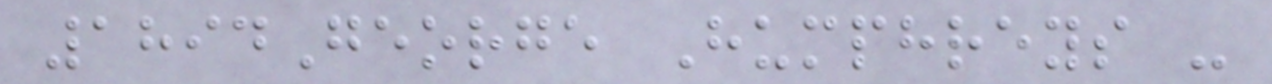1894George Humphreys -
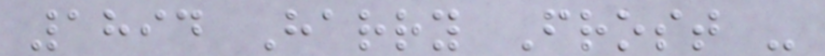1894 Harry Frost -
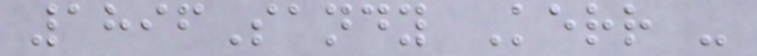1896Sandy Kerr -
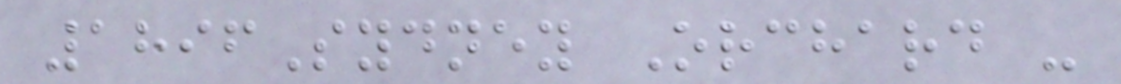1896Sydney Orchard -
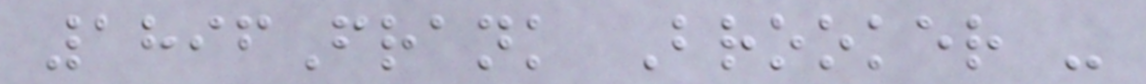1896Frank Brooker -
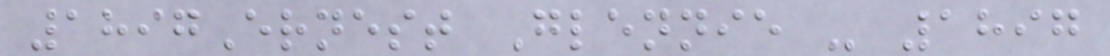1897Ernest Glennie - 1897
